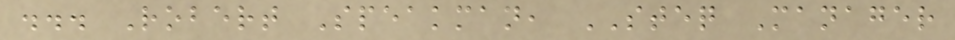... Robert Speakman, STEQ Manager
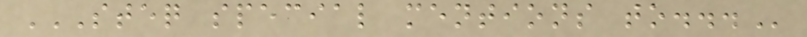STEQ SPECIAL MENTIONS TO...
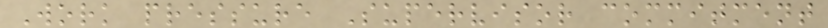Work pressure Supervisor commitment
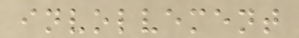involvement
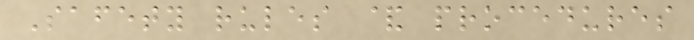Safety rules & procedures
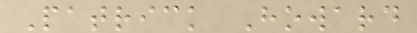Patrick Howard
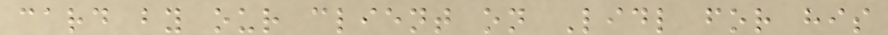card by our client on Lidl for his
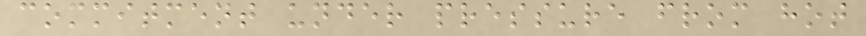commitment under pressure from hot
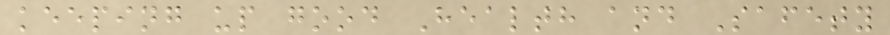keeping up good Health and Safety
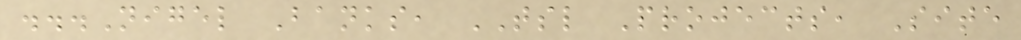...Nigel Banks, TSL Projects, Site
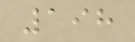198
